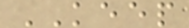KEEP
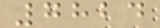7824
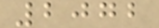2072
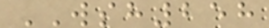WSH258
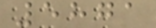5871
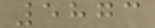5873
